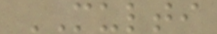MULTI
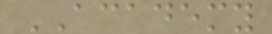ACADEMY
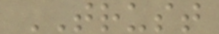TRUST
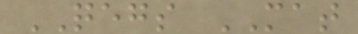QEGS MAT
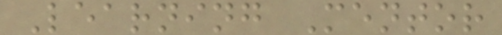Learning Mentor
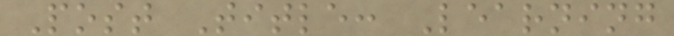Post Title: Learning
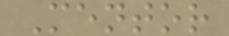Mentor
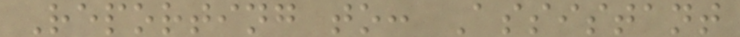Reporting to: Assistant
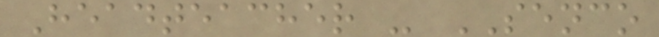Headteacher - SENCO
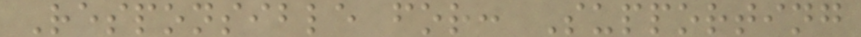Responsible for: Supporting
